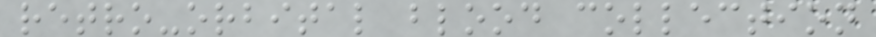retro-orbital blood collection
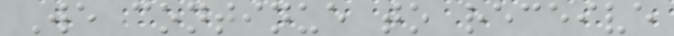We continue to receive
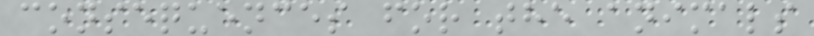consequences for the animals
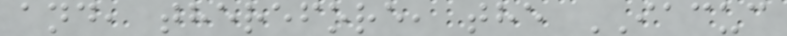and, therefore, the IACUC
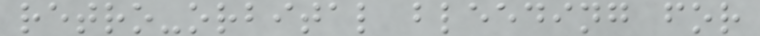retro-orbital bleeding for
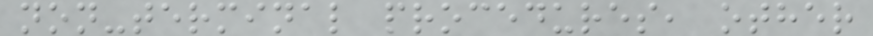non-terminal procedures, other
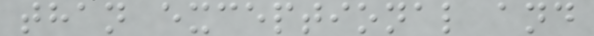than exceptional and
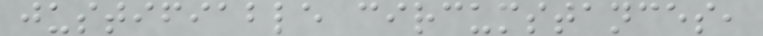justifiable circumstances,
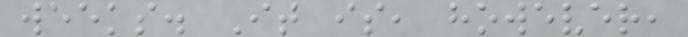weeks. It is, however,
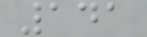141
